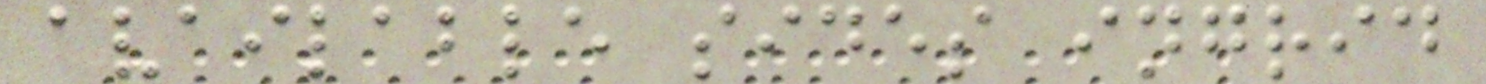available sides ingrid
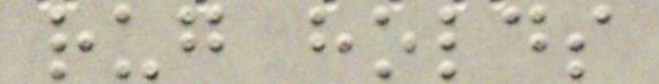rug holds
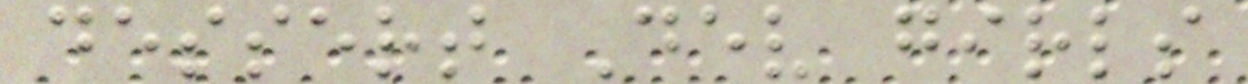dessert Dev girls
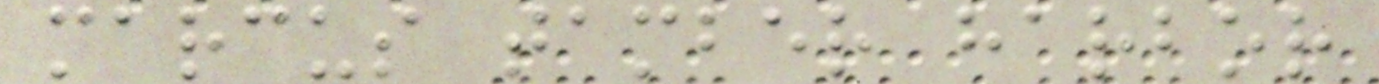marcus tamber harbor
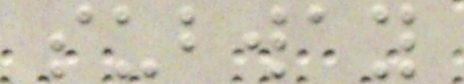subway
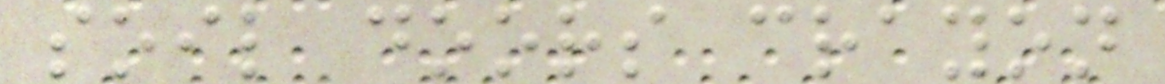soil doors crayon
